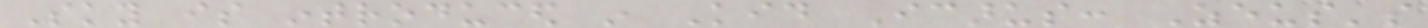Sky is introduced in Kid Icarus: Zeus's
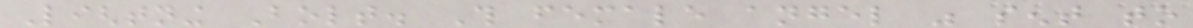Lightning Bolt. This female angel was sent to
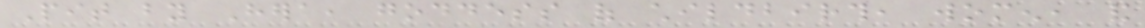Pit by Hera, goddess of childbirth, women, and
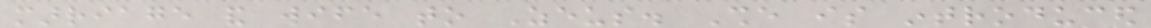marriage and wife to Zeus. She is introduced
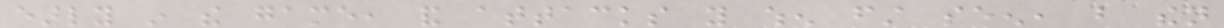early in the game, and attacks you when first seen, but then
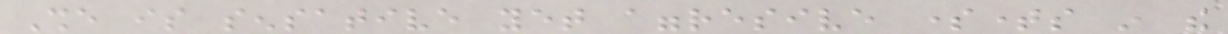She is sensative yet aggresive sometimes in the
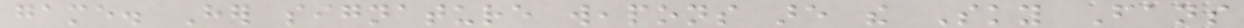game. Her signature weapons are the Sky Fans
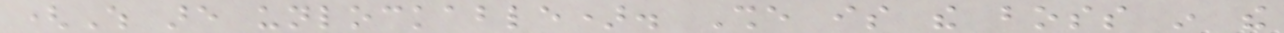(Which are unlockable). She is the boss in the
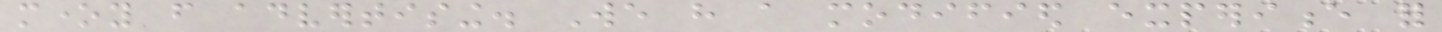money from advertising. We have a modified experience for
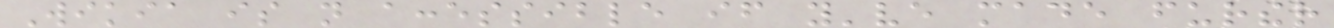Wikia is not accessible if you've made further
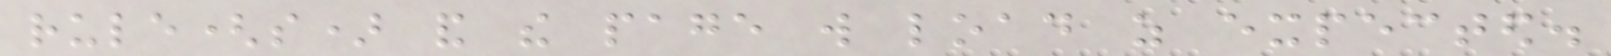rule(s) and the page will load as expected.
